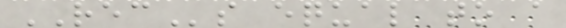RECs equal to a
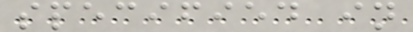specified in
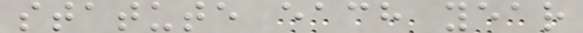statute each year
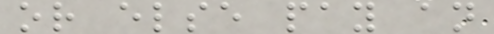or else pay an
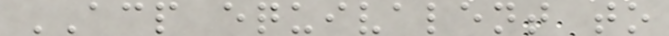ACP equivalent to
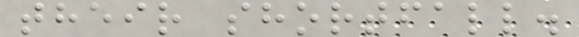their shortfall.
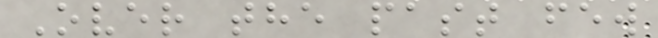Over the past few
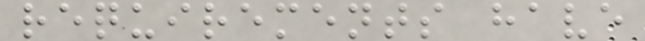requirements have
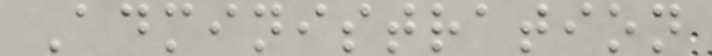Administration
